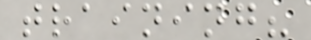training?
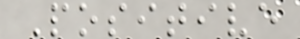Positive
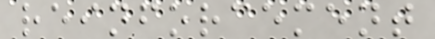reinforcement
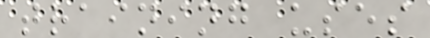training uses
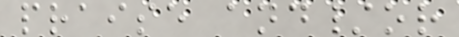praise and/or
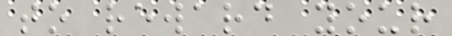to reward your
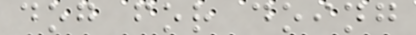dog for doing
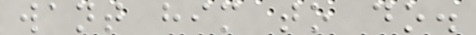want him to do.
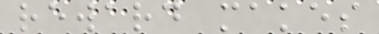reward makes
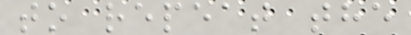to repeat the
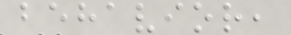behavior,
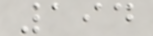194
